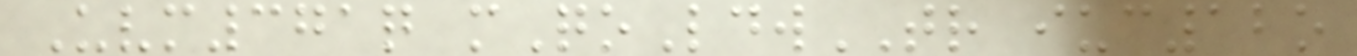Uvm371q mQoLdwTR iuc12o
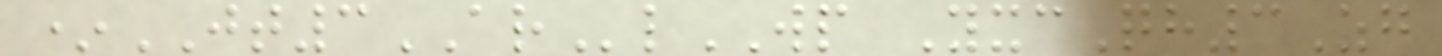*JT3ARlWP YxcQh3Zg
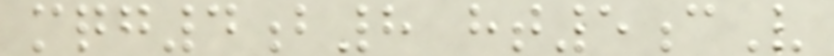mqg4b8 ht5cV
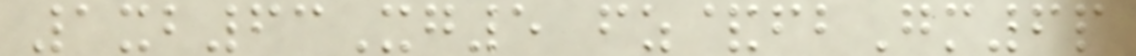1xb63Xg5 fz&fbGm6p
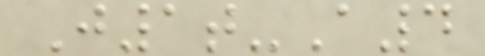J1t-A4
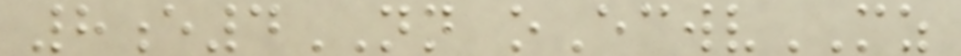8e4NN oEcwvMZ
